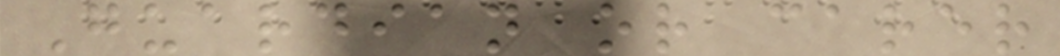Guardian or carer
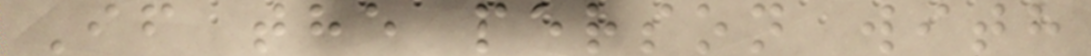If the person with
